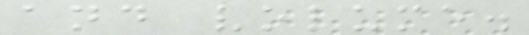and volume.
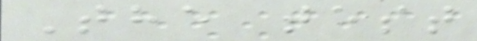The test
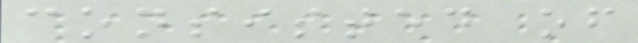consisted of
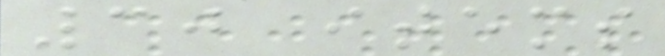30 items
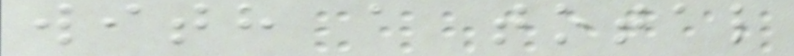with a total
